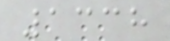1338
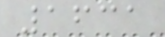1631
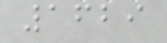1629
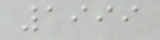1999
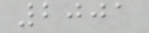2001
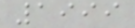1999
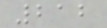212
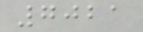7021
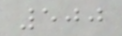500
